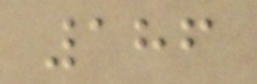186
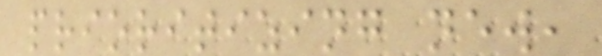prioritizing new,
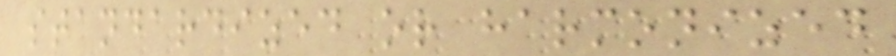standardized or harmonized
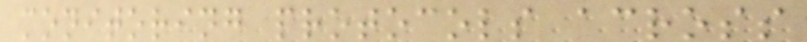monitoring protocols across
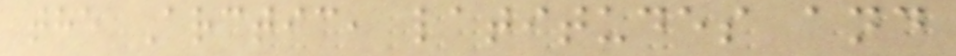the Arctic, latitudes and
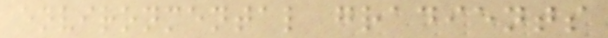environmental gradients
